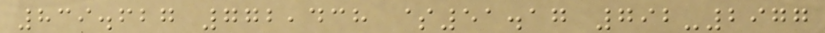839.627 772,438 $51.17 792-2977
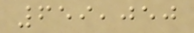659,050
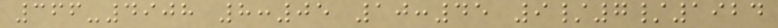366-4908 8:05 10:45 9/7/1924
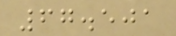67.501
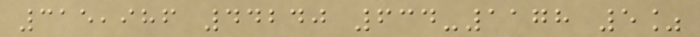315,986 44240 634-1178 5%
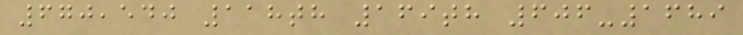670,540 118th 169th 606-1689
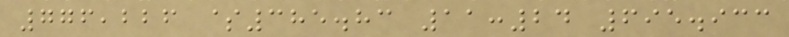776,226 $385.83 11:24 695.933
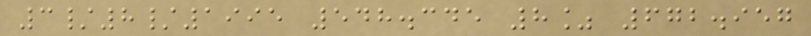3/8/1995 548.345 8% 672.957
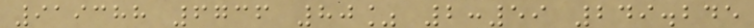919388 6736 80% 2:59 249.245
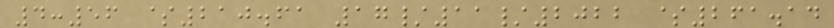4:56 $210.61 17/11/2022 $261.14
